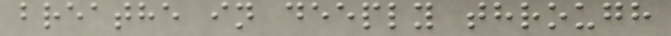breathe in deeply through
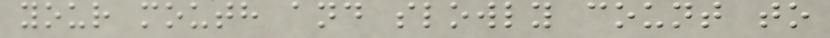your mouth and slowly count to
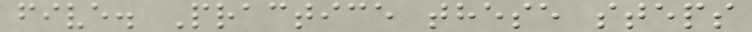five. Practice these steps
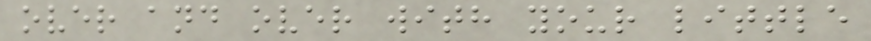over and over with your little
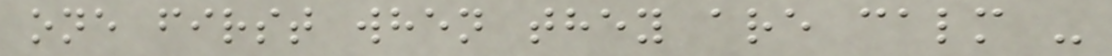one first when they are calm -
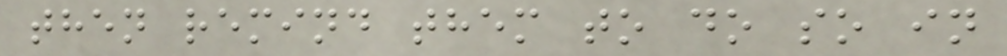then remind them to do so in
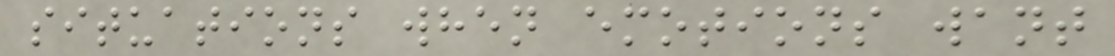situations when emotions want
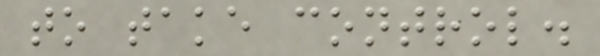to take control.
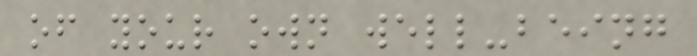of your own well-being
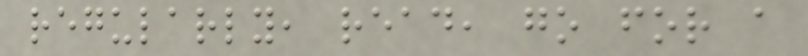regularly, read, go for a
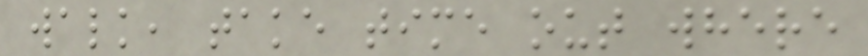walk, take time out where
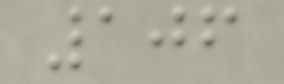106
